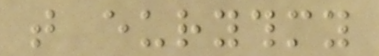that eurythmy
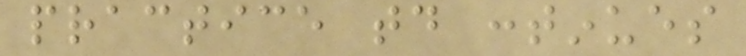practice today continues
